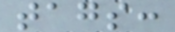tags:
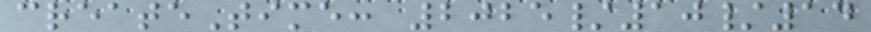createTime: 2025/10/14
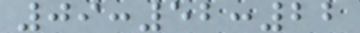09:52:22
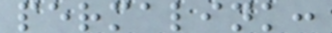permalink:
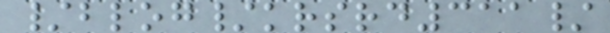/blog/krsrd311/
